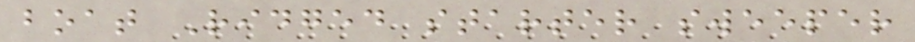boat Ridged starter sweeper
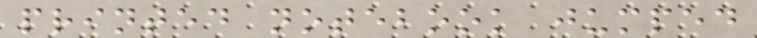printed notebook jumped
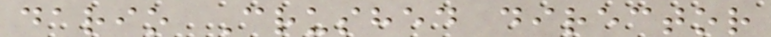dario Crushed director
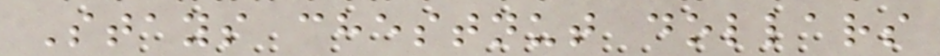Stays chestnut dollars
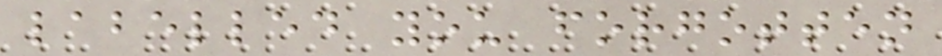labelled you forgotten
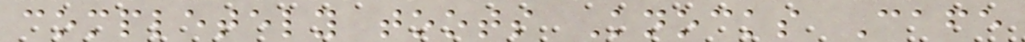completely toots Knocks Cafe
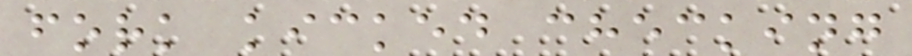fork kicked checking
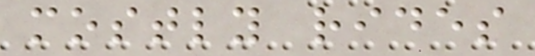mostly rides
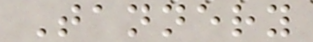Tannery
